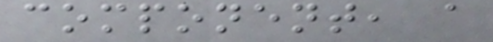component, a
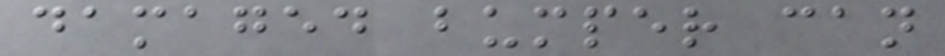damaged bumper can
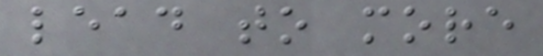lead to more
